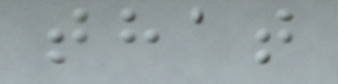that
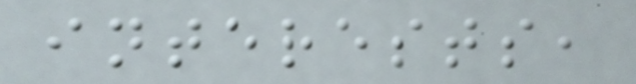interests,
